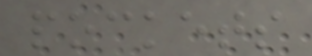pockets
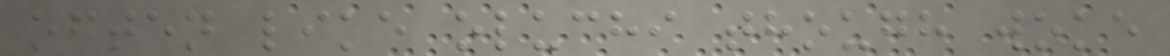often like oluchi though woke
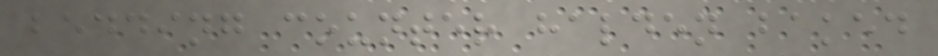bedding counter halden baked
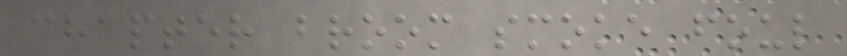chapter broom smoke foul
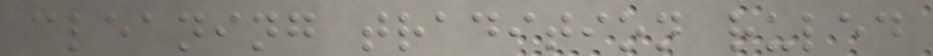cleaning tradition ruled
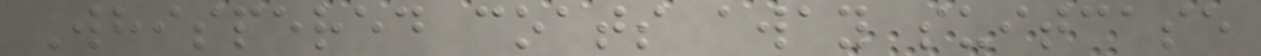Whispered coats away suitcase
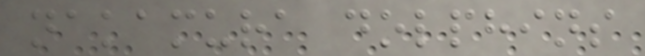nakamura dolphins
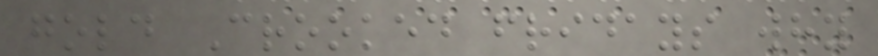gold Crooked fridays why
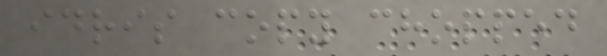idris copy chopped
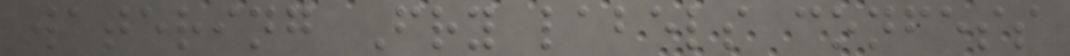watering Fry labels confess
